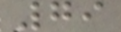79
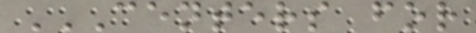CENTERS FOR
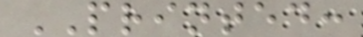PRINTED:
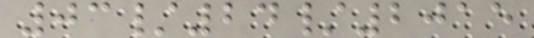03/24/2015
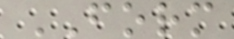FORM
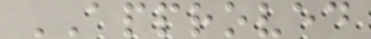APPROVED
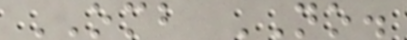OMB NO.
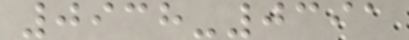0938-0391
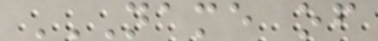NAME OF
